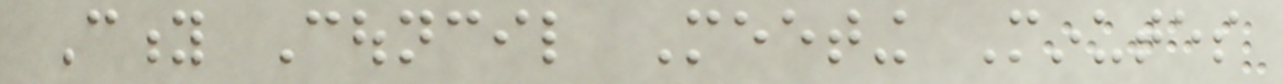City Council Meeting Minutes
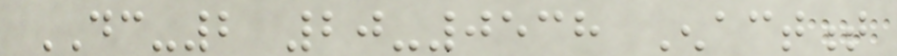DC-2 20-0538 Enactment
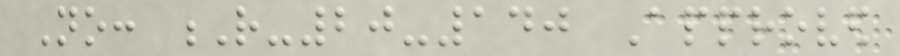No: R-20-140 Approved
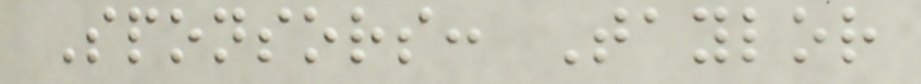Sponsors: Taylor
